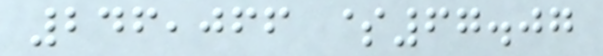246,066 $67.07
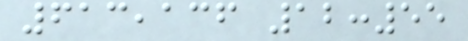613,136 12:55
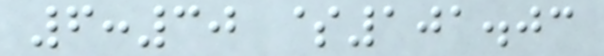6:30 $101.03
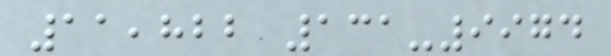11,822 131-9974
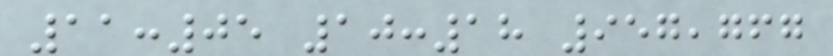11:05 10:18 957,767
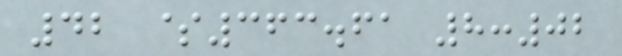42 $363.61 8:02
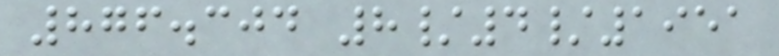876.304 8/4/1951
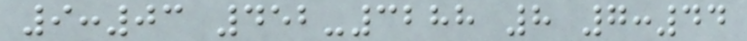9:03 452-3288 8 7:44
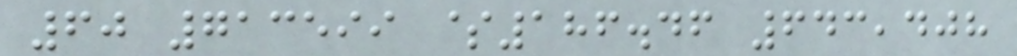60 713599 $186.46 643,408
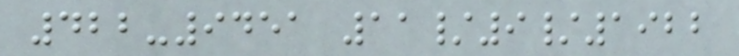422-9451 11/9/1922
